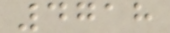4718
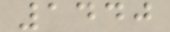1440
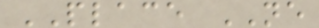PLACE NE
